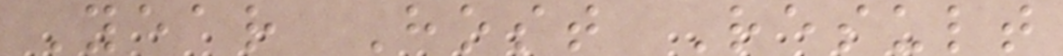Year Host Result
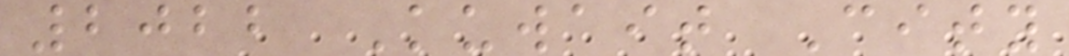2022 Kuwait City
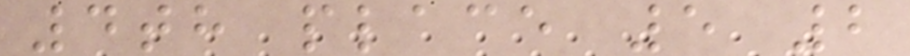4th place 5 2
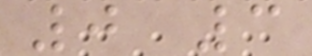0 3
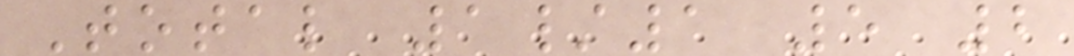Total 1/1 5 2
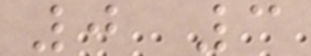0 3
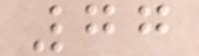77
